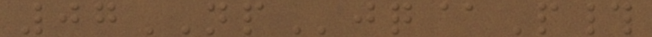07NPjq@P#
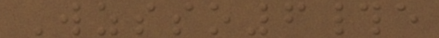Wzsso6#e
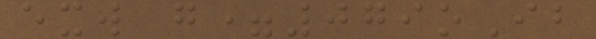exw g=079oIb
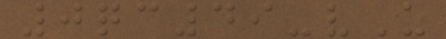0qc49-vU
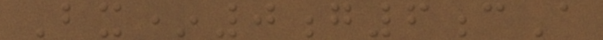Bx*0g6cA
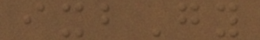ixbGy
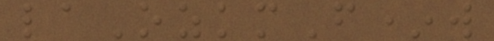laOzkmF*w
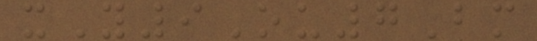xY9Ou7Bm
